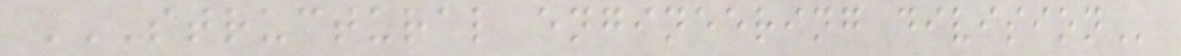STRUCTURAL ENGINEERING DIVISION
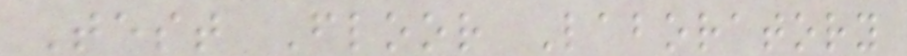Test Floor Laboratory
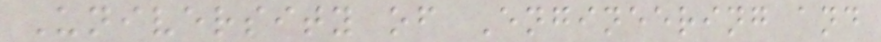University of Engineering and
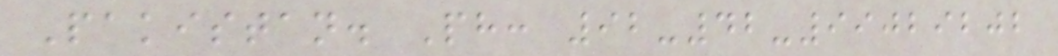Pakistan. Ph: 92-42-99029202
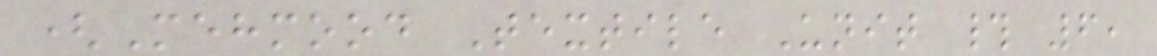(Mehmood Textile Unit # 6,
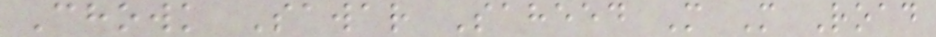Chowk Sawar Saheed M M Road
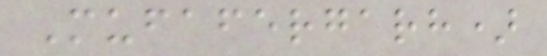Mufafergarh)
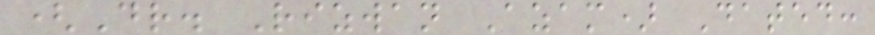(Dr. Rizwan Azam) Dated:
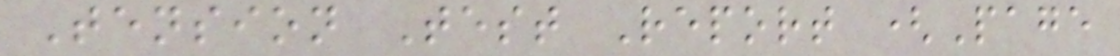Tension Test Report (Page
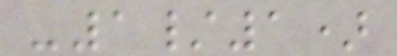-1/1)
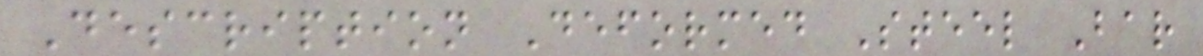Description Deformed Steel Bar
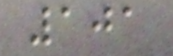101
